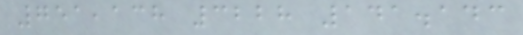751,138 3228 141.143
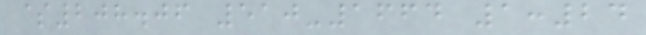$208.06 510-1664 1:24
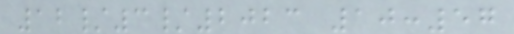12/3/2023 10:57
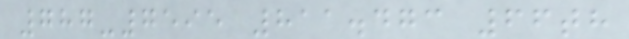787-7595 811.473 66th
